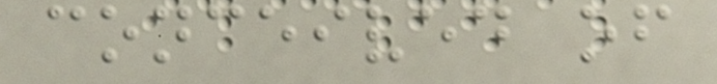conceived of
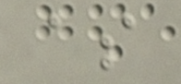as
